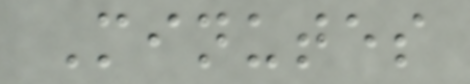Minutes
